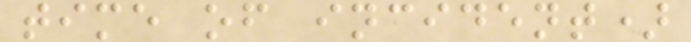time of incident)
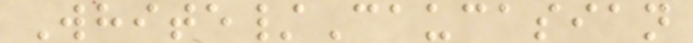White/Caucasian
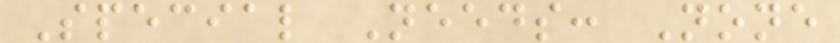Special Needs: None
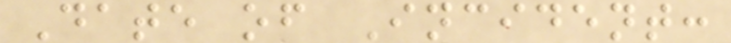Date of Incident:
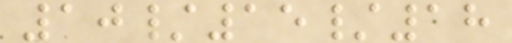10/15/18
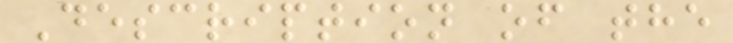Description of the
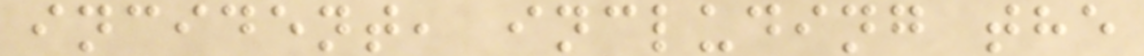incident, including the
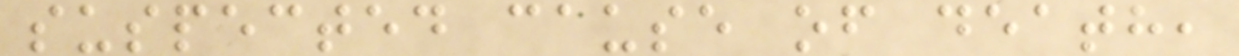suspected cause of death,
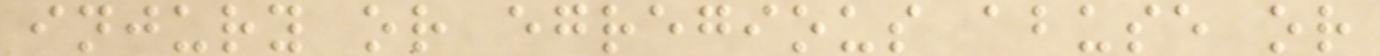injury or egregious abuse or
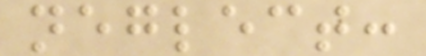neglect:
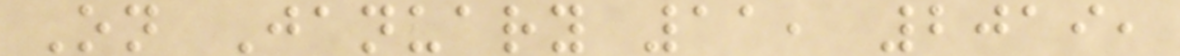On January 11, 2019,
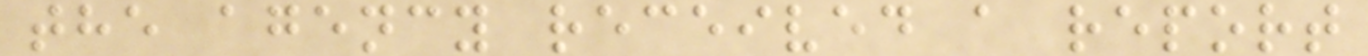the agency received a report
